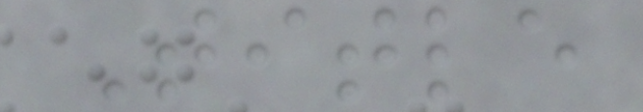Title
